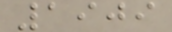1909
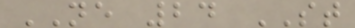NE 24 ST
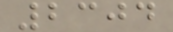2304
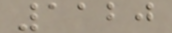1120
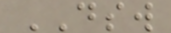DSW
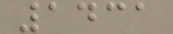1431
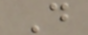D
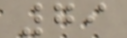79
